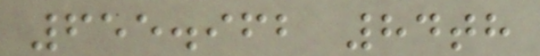655.962 84th
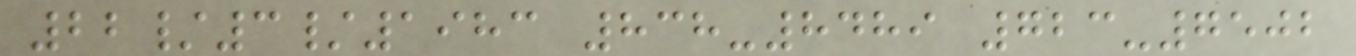22/3/1983 838-8489 723-7502
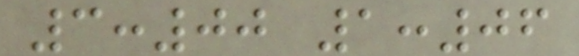3:00 1:06
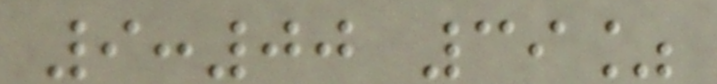9:00 39%
